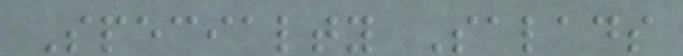Specialty Salads
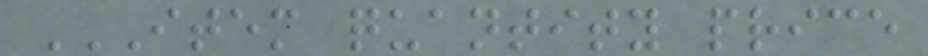ITEM QUANTITY PRICE
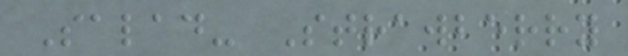Salad- Strawberry
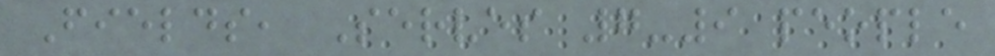Fields, Serves 7-9 people
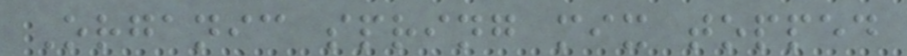Organic spring mix topped
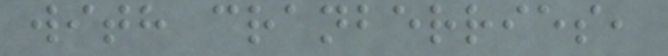with cranberries,
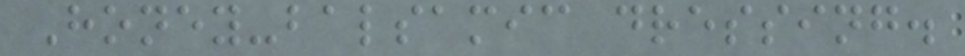Honey-balsamic dressing.
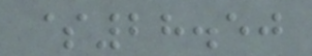$28.50
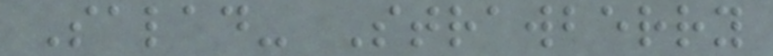Salad- Strawberry
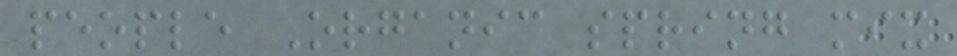people Organic spring mix
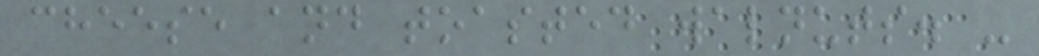cheese and toasted walnuts. -
